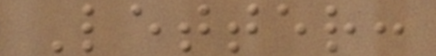Letter:
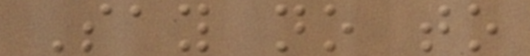Say no to
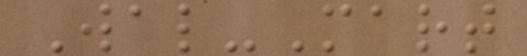Wal-Mart
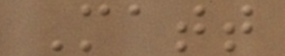Matt
